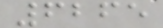6265
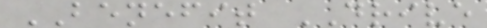BENEFIT DRIVE
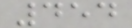454
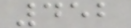452
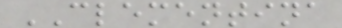CLEMENTINA
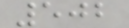502
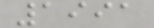1991
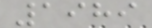1989
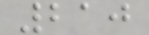210
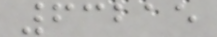63215
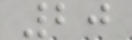20
